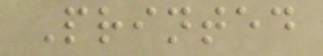Printed
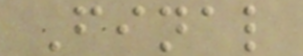Final
